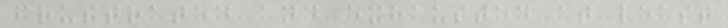frustrated and exhausted at least
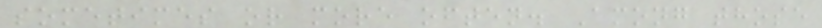sometimes or more often. Among those
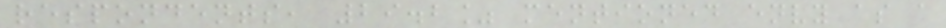respondents, 29.2% mentioned envy as a
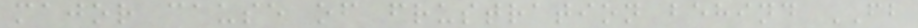major cause of frustration behind FB
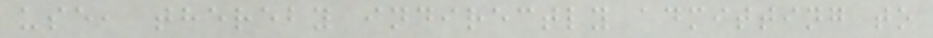use, thereby indirectly admitting to
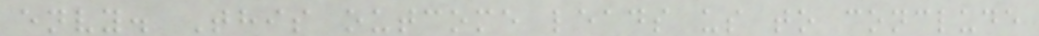envy. This outcome leads us to conclude
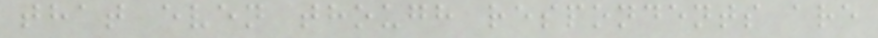that even though respondents are
